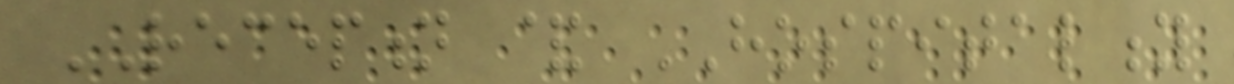RECEPTION & HOSPITALITY
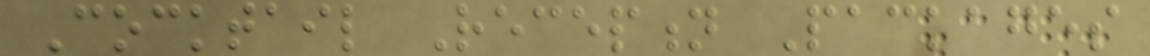Cocktail Reception Packages
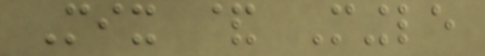Mix & Mingle
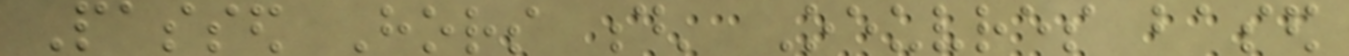Passed Hors d' Oeuvres based
